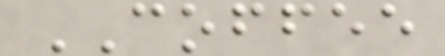COFFEE
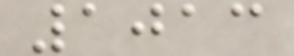1013
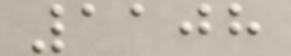1108
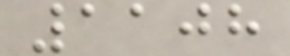1108
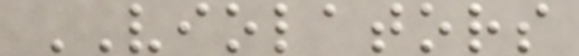VIOLATORS
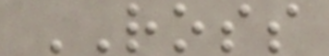ROSS
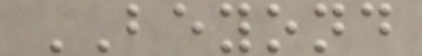BEYOND
